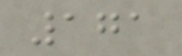171
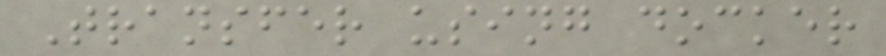Transfer using docker
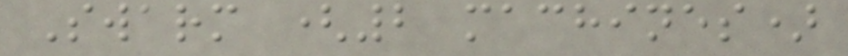Swarm (2 machines)
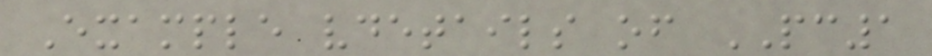Example vdetails of PC1
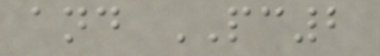and PC2
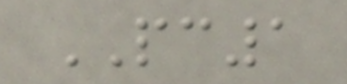PC1
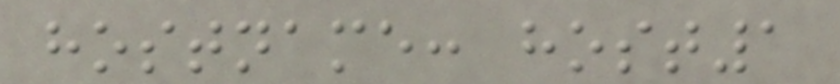hostname: host1
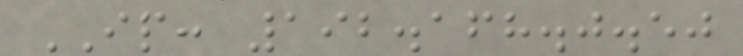IP: 192.168.0.50
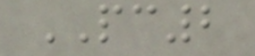PC2
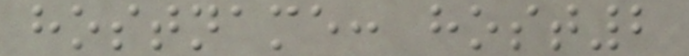hostname: host2
